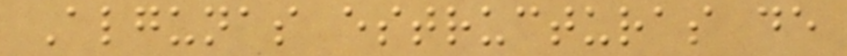Algunas estructuras de
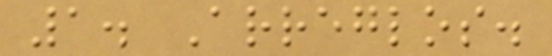1. Arreglos.
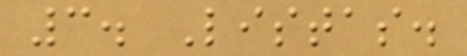3. Listas.
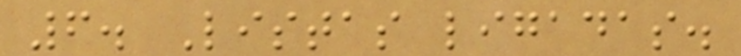6. Listas ligadas.
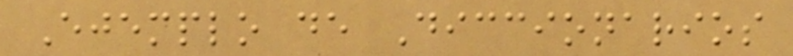Ejemplo de Diccionarios
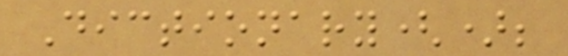Dictionary();
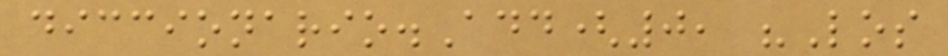diccionario.Add(0, "Los
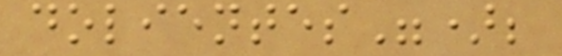dolientes");
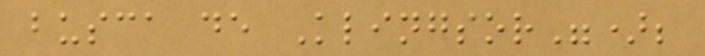busca de Klingsor");
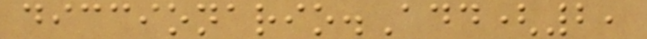diccionario.Add(2,
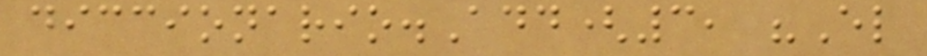diccionario.Add(3, "El
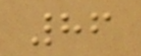86
